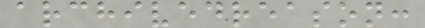archivedreason:
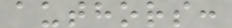authors:
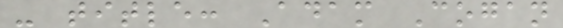- title: Adam Cogan
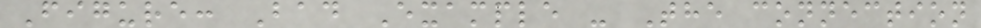Figure: Bad Example - The connection
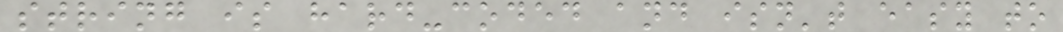string is hard-coded and isn't easy to
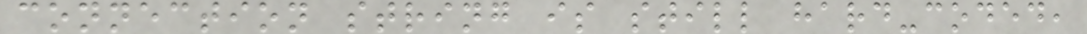connection string is still hard-coded,
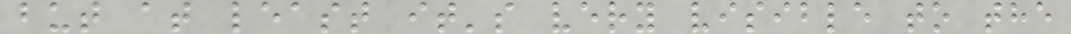but at least it's very visible to the
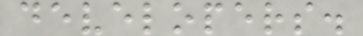developers.
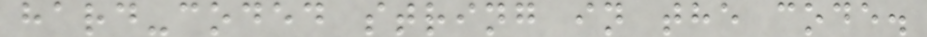hard-coded string in the code.
